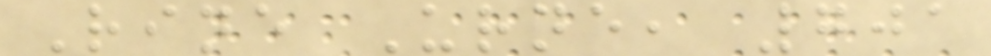Rine Urne, 701
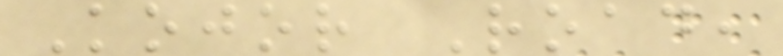Kojor Road,
